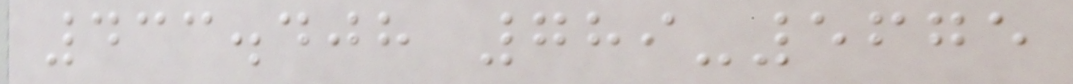433.408 789-5675
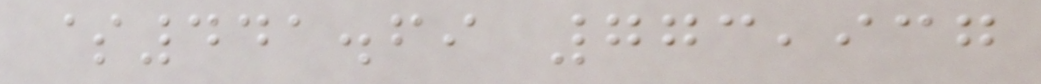$441.69 773,937
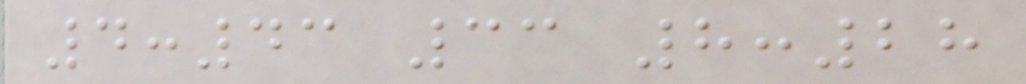4:43 33 8:28
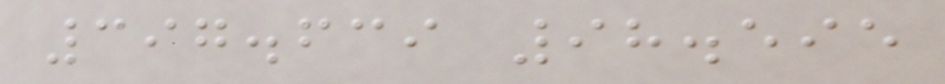397.639 98.595
